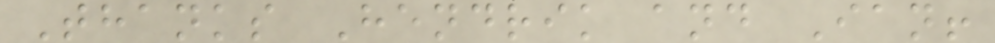Thanks Hendrik and Ian!
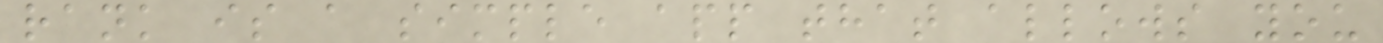rank is a simple app that allows you
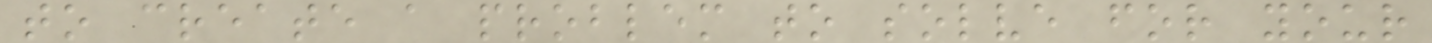to create a problem to solve for your
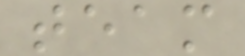team
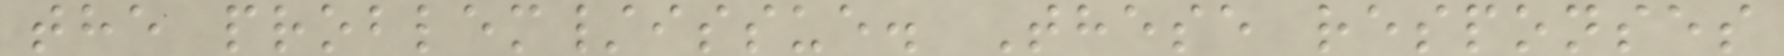the problem/issue. These responses
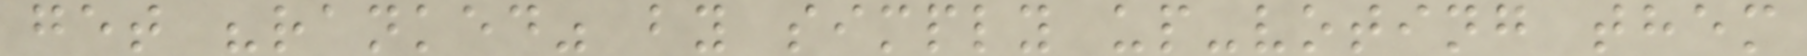get "ranked" by simply up-voting them
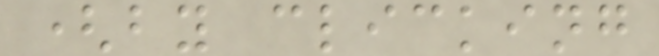(by clicking
